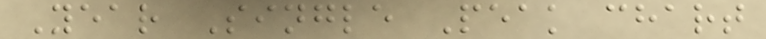Year Single Peak chart
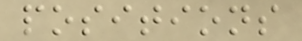positions
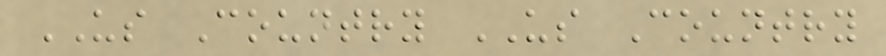US Country US Country
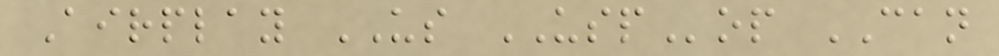Airplay US USPop CAN
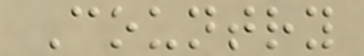Country
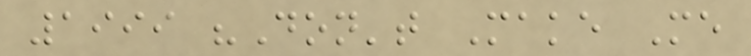1999 "Don't Make Me
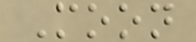Moon
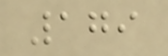179
